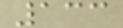133
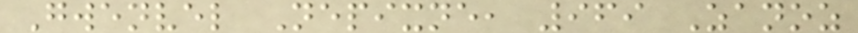Gwenvel Nepixne, 969 Zanoz
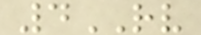4RV
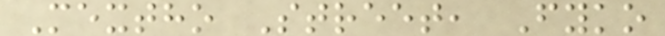Mextho Street, Fyko
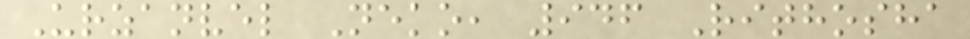Urzanvel Neko, 946 Rithosha
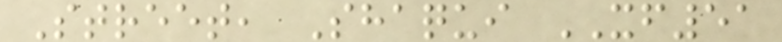Street, Shaqui XF51
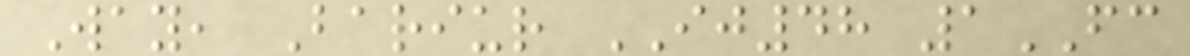Way, Bariur IJ48 1FC
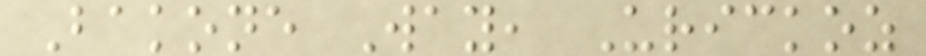Bakone Way, Urickoz
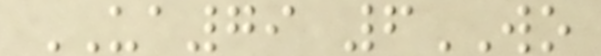UA79 6WO
